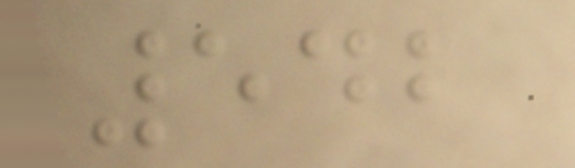542
